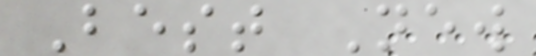Best New
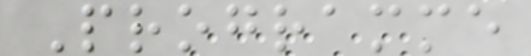Programme
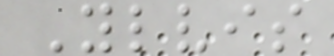Ylvis
